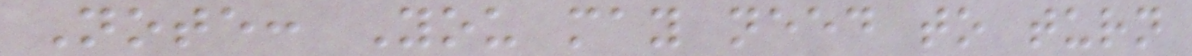Note: You may need to turn
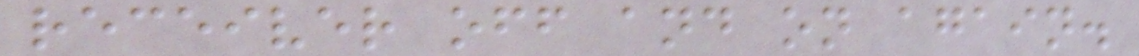receiver off and on again.
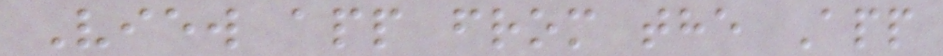View app from the App
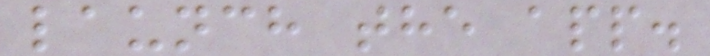launch the app.
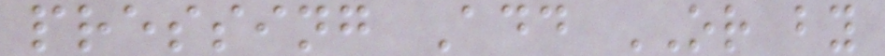pressing Add OR by
